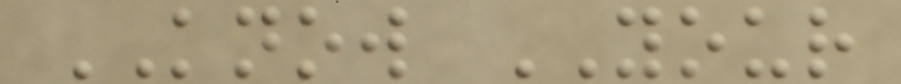KNOW YOUR
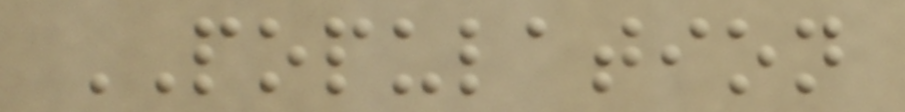POPULATION
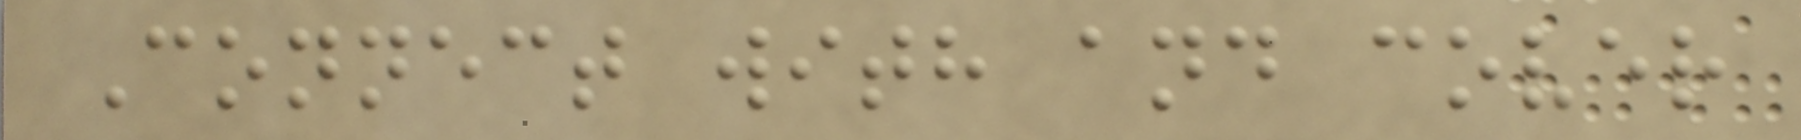Connect with and cover
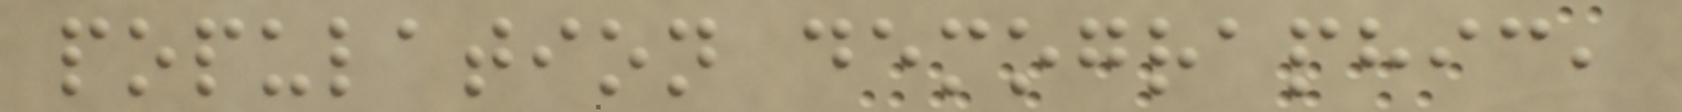population demographic,
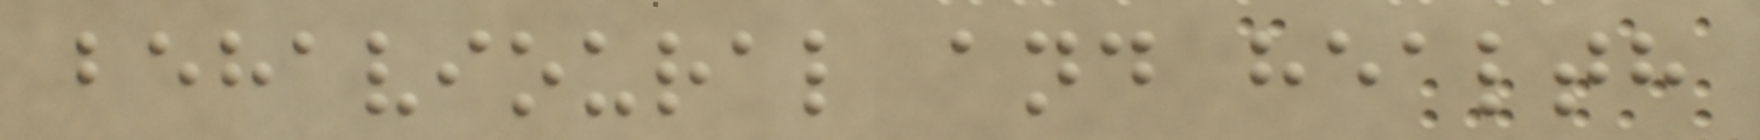behavioural and health
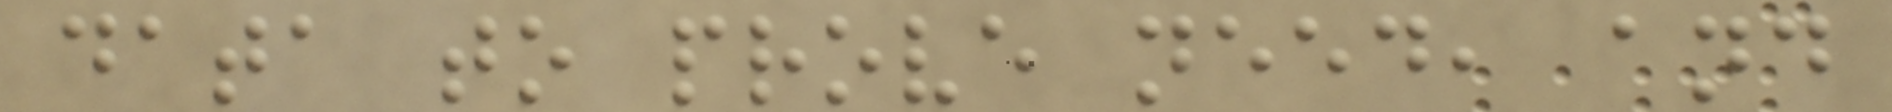data to prove need, and
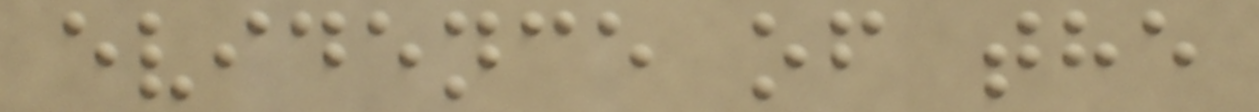evidence of the
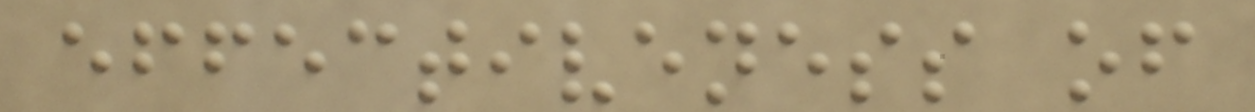effectiveness of
